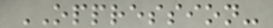OPPRESSION-
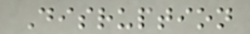Disruption
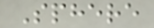Sphere
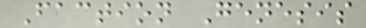Faction Genesis
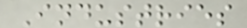Industries
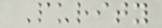Purity
